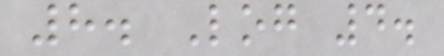8. Log 4.
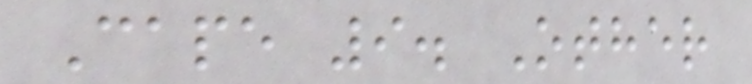Cape 9. Other
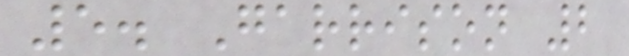5. Garrison 2
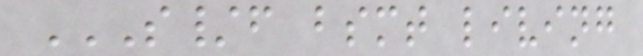S/F BSMT LIVING
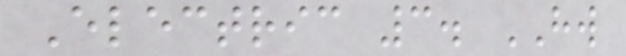Electric 3. HW
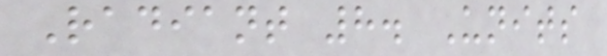Radiant 8. Units
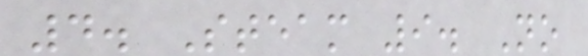4. Steam 9. No
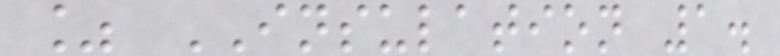% INSULATION 1.
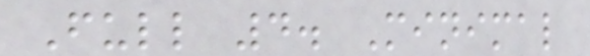Full 4. Minimal
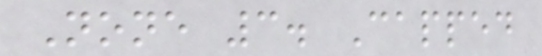None 3. Capped
